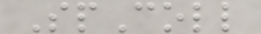SpColl
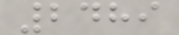2489
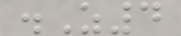.Z4
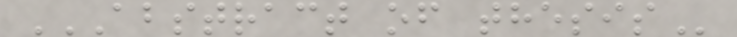ABSTRACT OF THESIS
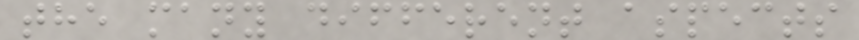the many different aspects
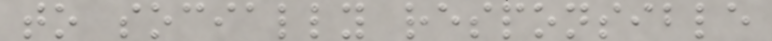to socially responsible
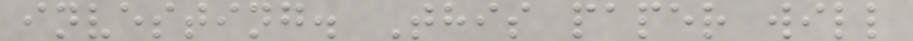investing. This paper will
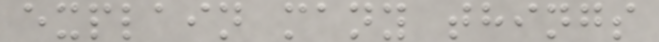explain many things
